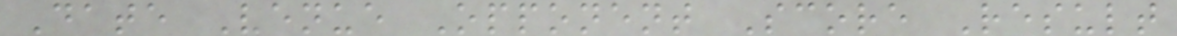Date Venue Opponent Score Result
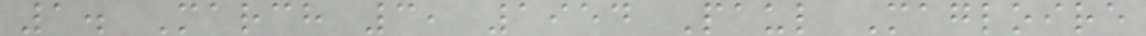1. March 3, 1954 Paul Magloire
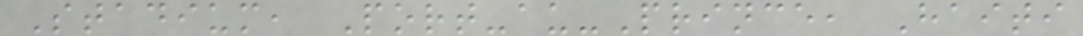Stadium, Port-au-Prince, Haiti
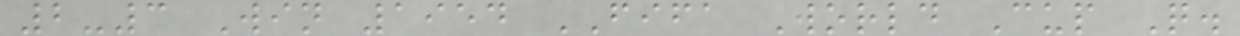2-3 Win 1954 FIFA World Cup Q.
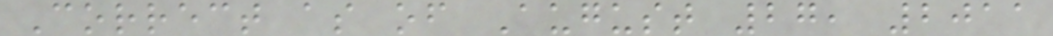Correct as of August 27, 2011
